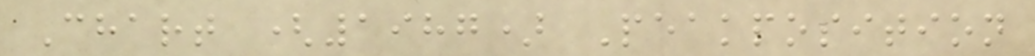Chart (1987) Peakposition
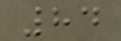84
